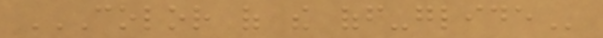COLOR OF THE OFF-GLIDE
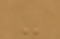-
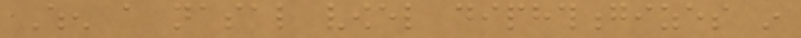When a nasal vowel diphthongizes in
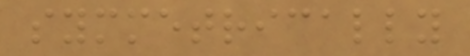symmetrically
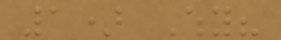1) Why?
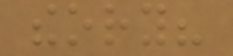theory?
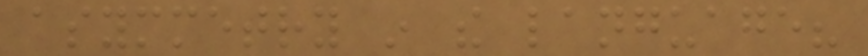asymmetry in the language?
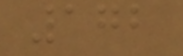172
